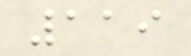119
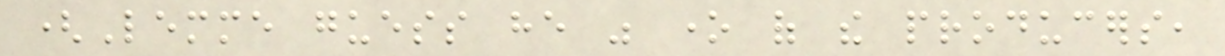(Lemme guess he was one of the producers,
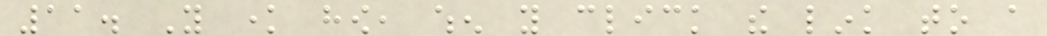11. You know how, when you click the link to a
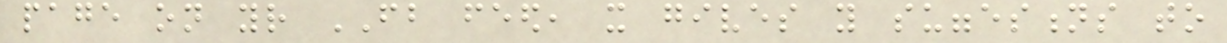page on your FB feed, it gives you suggestions to
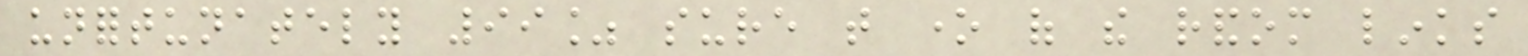unfortunately 99% sure that one of the random links
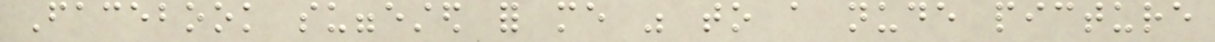Facebook suggested for me was to a nude picture
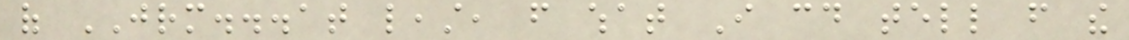of JRM...at least, from what I could tell from the
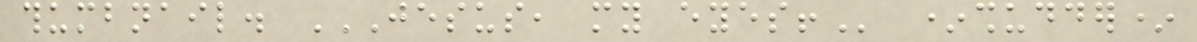thumbnail. JESUS, MY EYES! *shudder*
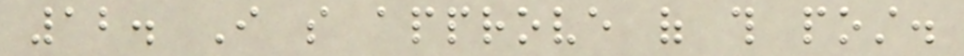12. I so approve of this post.
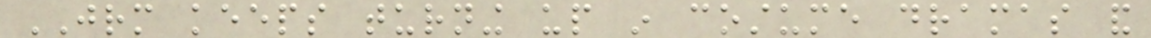JRM keeps turning up in costume dramas and
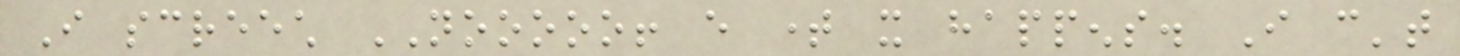I screech NOOOOO! every time it happens. I can't
